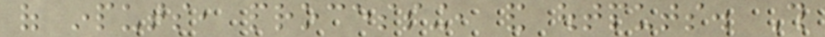of inputs, processing, and outputs. This
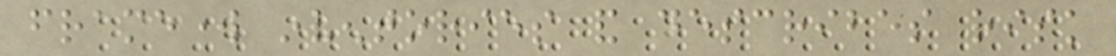framework inventories and describes risk
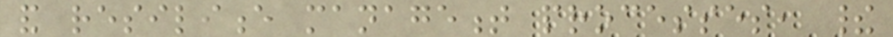and resilience management processes, their
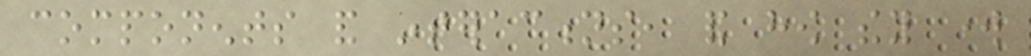components and interactions, and how they work
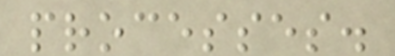processes.
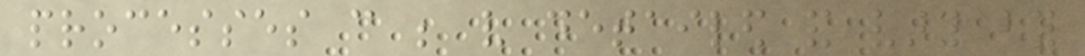processes can be very detailed and vary by
